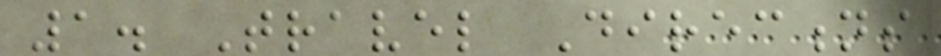1. Travel Directions
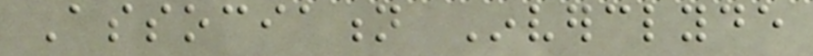Association Inverclyde
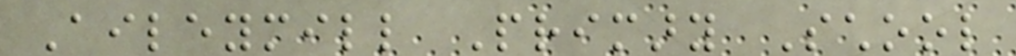Aileymill Primary School
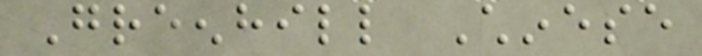Greenhill Chinese
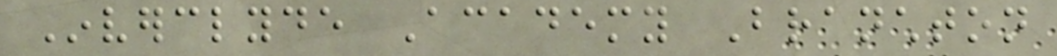Inverclyde Academy Branchton
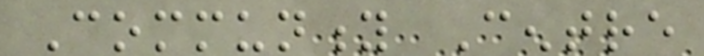Community Centre
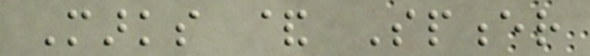Marks & Spencer
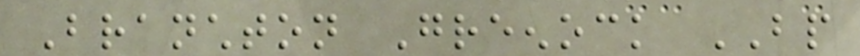Branchton Greenock BP
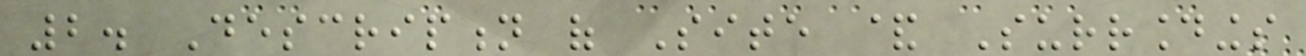2. Description of Site & Surroundings
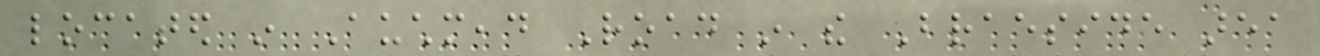located in Auchmead Road in the Braeside area
